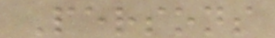Persons
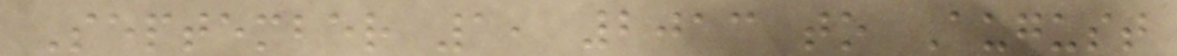September 1, 2013 to August
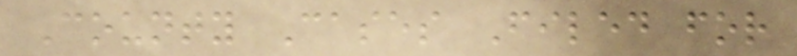County Cases Filed for
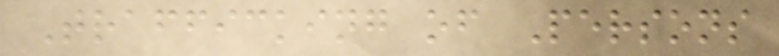Trafficking of Persons
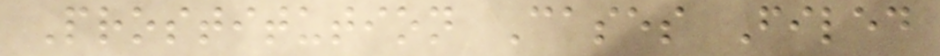Prostitution Cases Filed
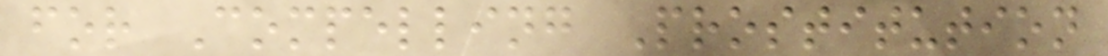for Compelling Prostitution
